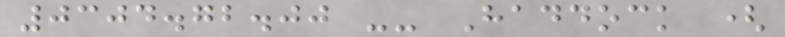0304.72.00 -- Haddock (
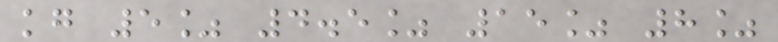kg 5% 4.5% 15% 8%
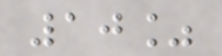10%
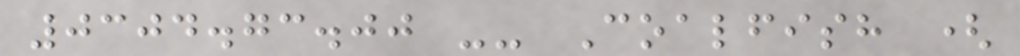0304.73.00 -- Coalfish (
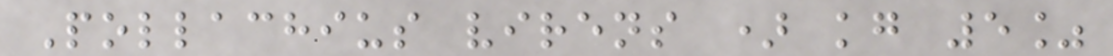Pollachius virens ) kg 5%
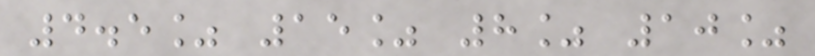4.5% 15% 8% 10%
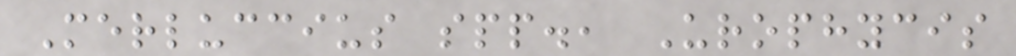Merluccius spp., Urophycis
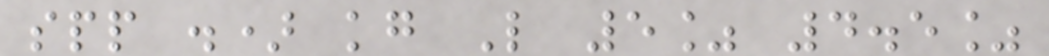spp .) kg L 5% 4.5%
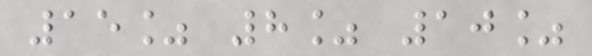15% 8% 10%
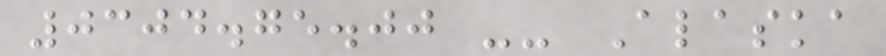0304.75.00 -- Alaska
